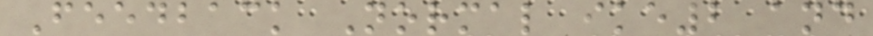Feedback Normal ike2 and
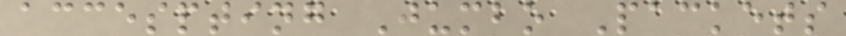accespting Jumbo Packets
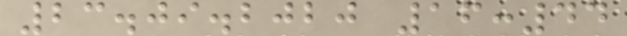23.09.2020 16:44
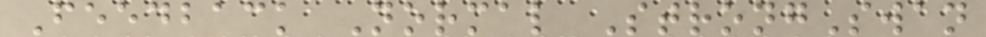Feedback Normal StrongSwan
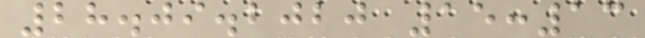28.09.2020 15:13
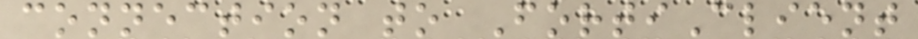connection to FortiClient
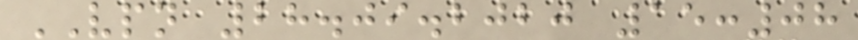VPN 28.09.2020 15:08
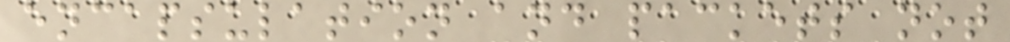encapsulation and packets not
